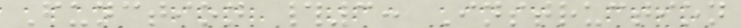Function #3: Instruction
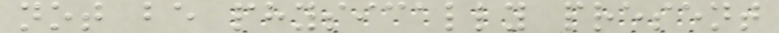not be physically present
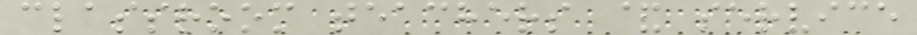classroom teachers & service
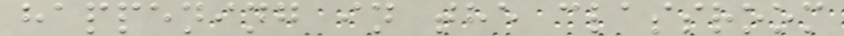happening in the classroom
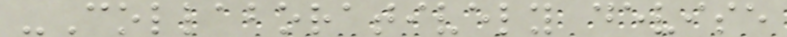-Collaboratively devise
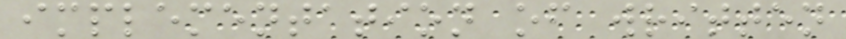implementation of written
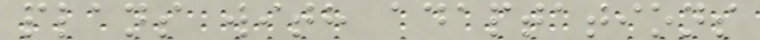plans with adaptations
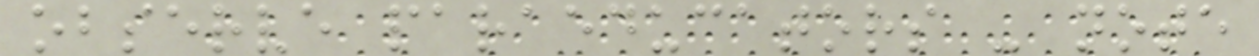observe paraeducators - note
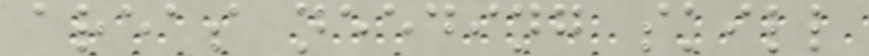areas needing skill
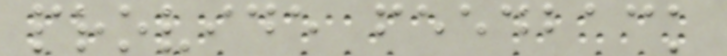provide feedback
